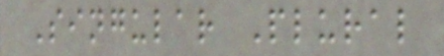Singular Plural
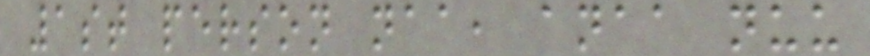1st person naa, anaa nuu
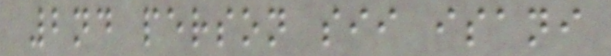2nd person sii isani
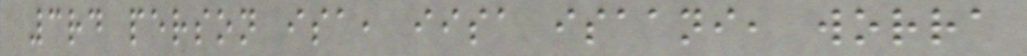3rd person isa, iisa isaani, worra
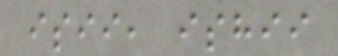isii, ishii
